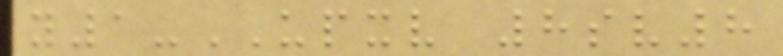y1-UPXV 8sv8
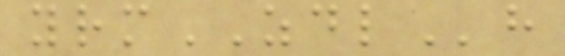yrmZDLh
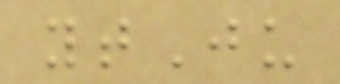ytJu
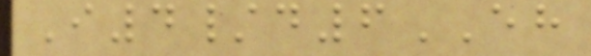I4/d6EH
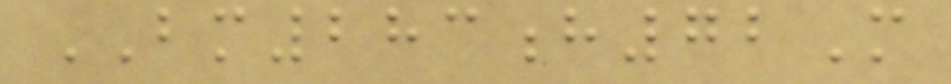BM283h72M
